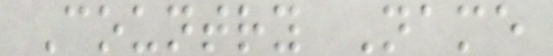Country Name
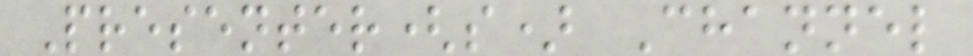Presenter(s) Channel
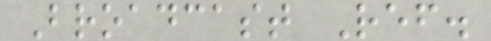Broadcast Ref.
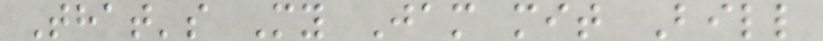That's My Jam mit Bill
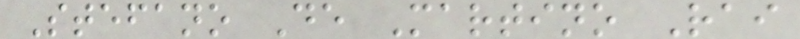Stefano De Martino Rai
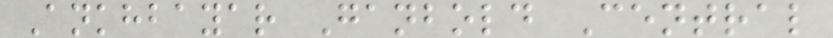Ankhbayar Ganbold Central
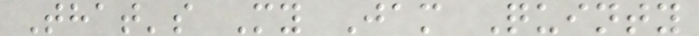That's My Jam Quinty
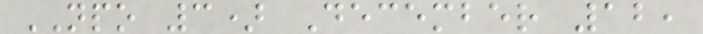NPO 3) December 12,
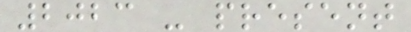2023 - present
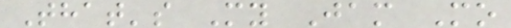That's My Jam Mo
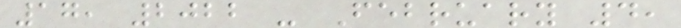17, 2022 - February 4,
